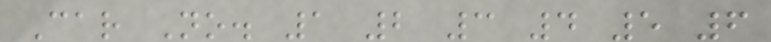Car No. 1 2 3 4 5 6
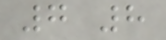7 8
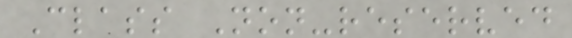Class Non-reserved
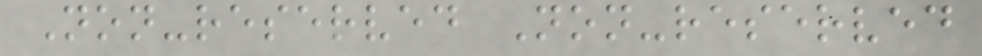Non-reserved Non-reserved
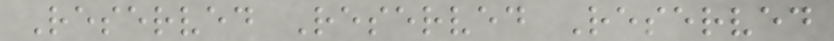Reserved Reserved Reserved
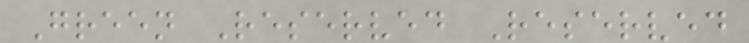Green Reserved Reserved
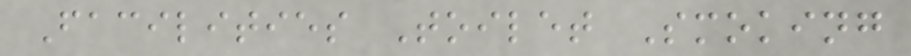Facilities Toilet Smoking
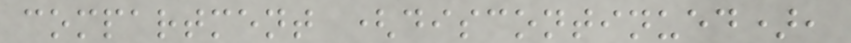compartment (discontinued),
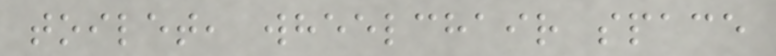toilet, wheelchair space
